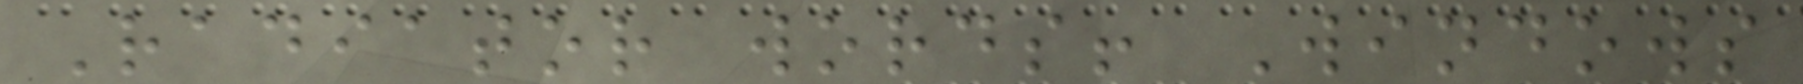Radiator words! Windows
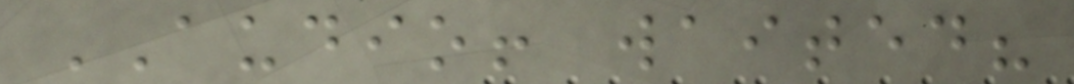AUDIO! waited?
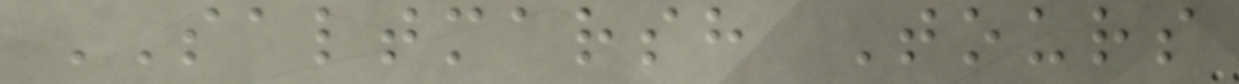SALTMARSH Tours
